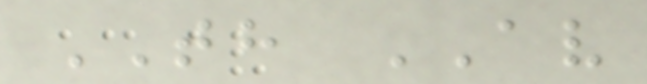TH AV
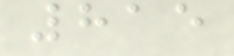815
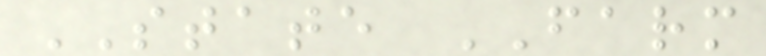STATE FARM
